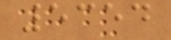5354
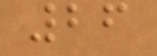26
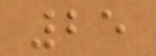25
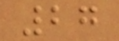27
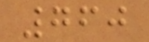760
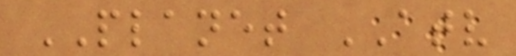PLANET ATV
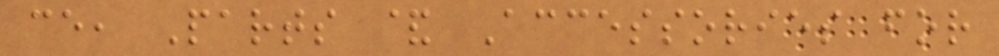ce, Parts & Accessories for
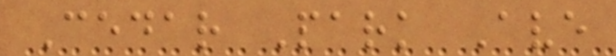Cedar Park Ave
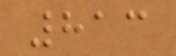813
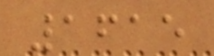1615
